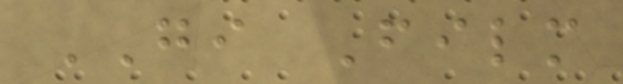GI Film
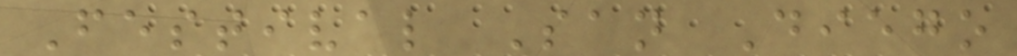Festival San Diego
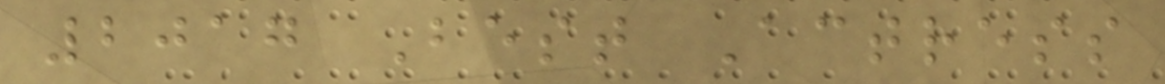2017 Best Actress
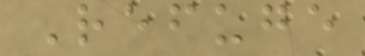Refuge
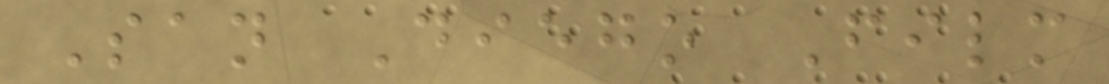San Diego Film
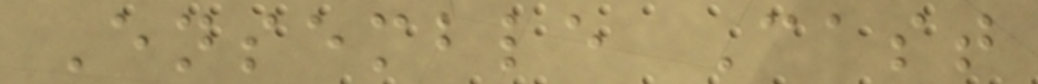Ensemble Cast
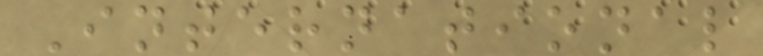International
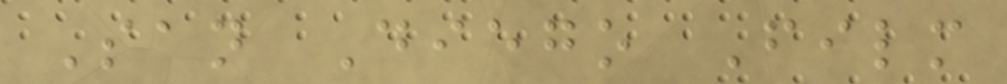San Diego Film
